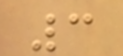3
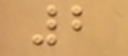2
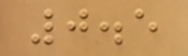0.5
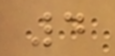4
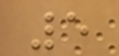5
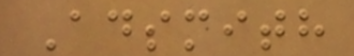Adsmith
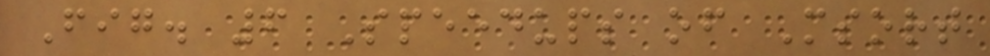Fig. 6 Speedups of Msort
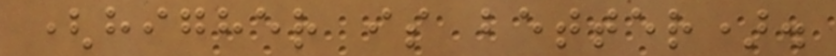(higher is better).
